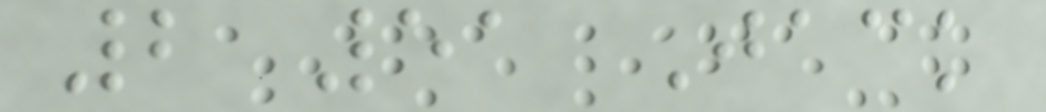2 51 Jack
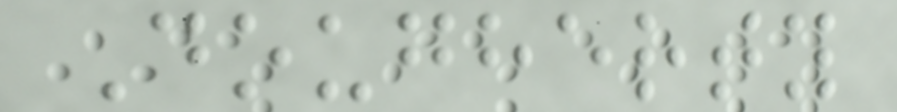Dougherty
